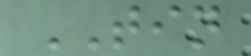TIN
